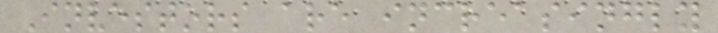Investors are increasingly
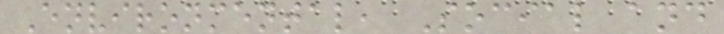Environmental, Social and
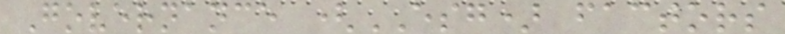Governance (ESG) factors
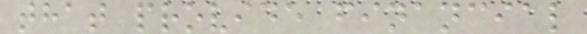that provide financial
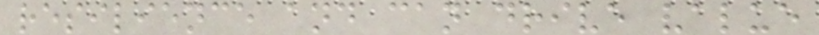resilience and can drive value
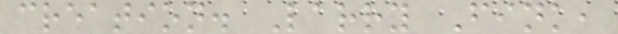creation. Larry Fink,
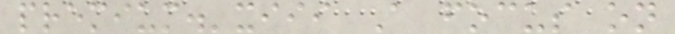premium.'xiii A focus on
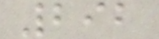292
